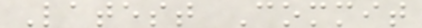Latest Commit
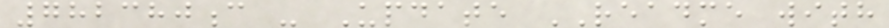782380c - Update README with
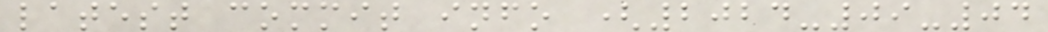latest commit info (2024-09-04
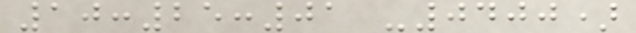10:25:01 -0400)
